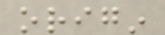origin
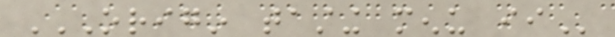ORIGIN TASTING MENU II
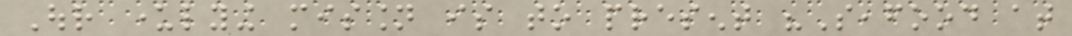Our underlying mission is to present "Seafood at
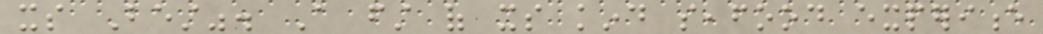its Best". A first of its kind seafood experience
